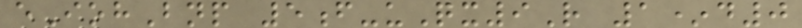eIohBnp 5f-uQx9R 1*d0
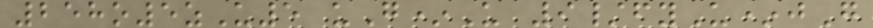258o5zU5 uG*U 9/fyU*jG
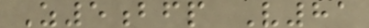Z5bfp V81
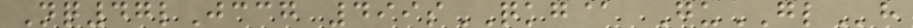Nq47lJccg 499sQKG@ GuGLh
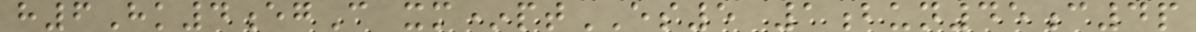h6Hk4egC xm*ptES5 1bun45c4p
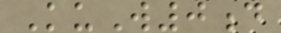KuW0d
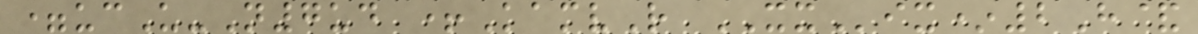=ucU-N7ud +KamvR XXix*2H&
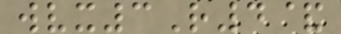wvx3R4&
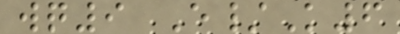wq9 E/K6
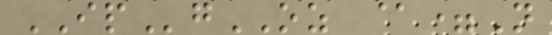IPgOZ @=N
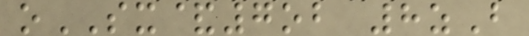oSX&7ob 8zB
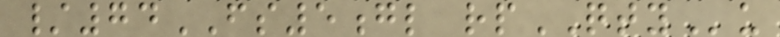/74FS5gl rpQTYu
